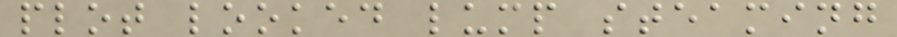plot looked lump steaming
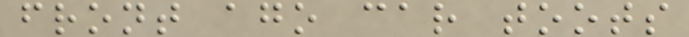front ago car toots
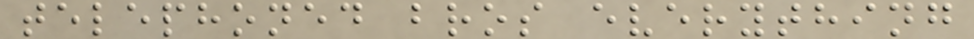telephoned bros everything
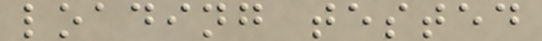loading tested
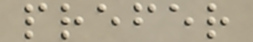prefer
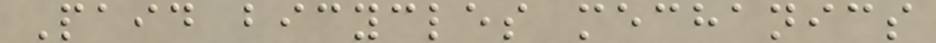Paid bicycles mechanics
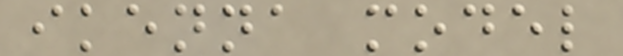ikenna model
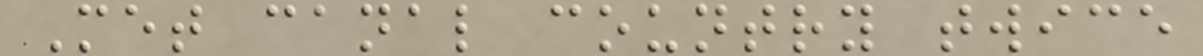Met canal country twice
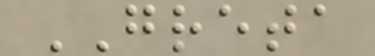GRETA
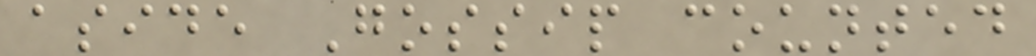aside Gossip counted
